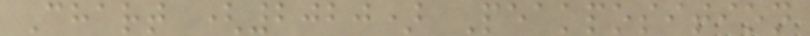Chart (2020) Peakposition
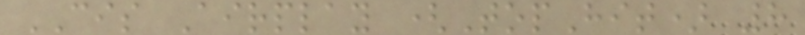CIS Airplay (TopHit) 8
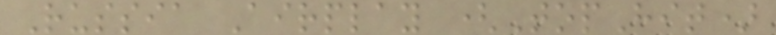Russia Airplay (TopHit)
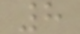8
